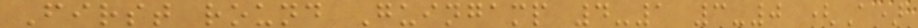First round Guingamp 4-1 3-0 (A)
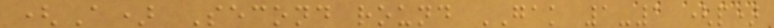(A) Second round GAK 1-1 (p)
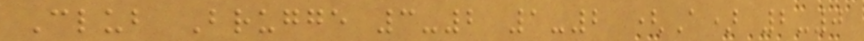Club Brugge 3-2 1-2 (A) 2-0
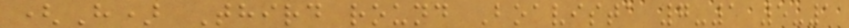(H) Third round Boavista 7-1 5-1
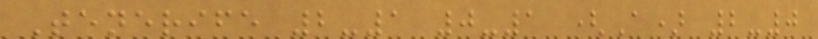Tenerife 2-1 0-1 (A) 2-0
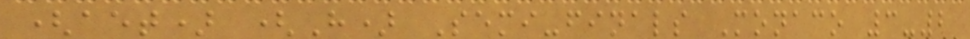(aet) (H) Semi-finals Monaco 3-2
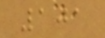101
